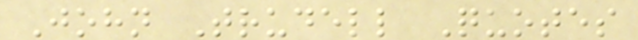John Trudell Quotes
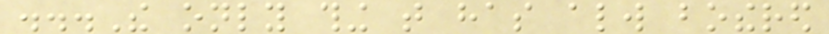...The only thing that has always bothered
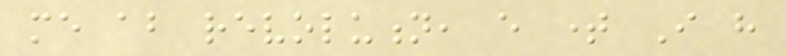me about revolution, every time I have
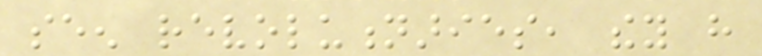seen revolutionaries, they have
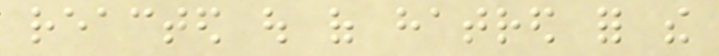reacted out of hatred for the
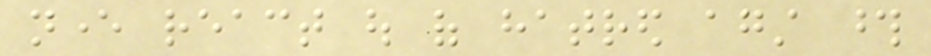never react out of hatred against those
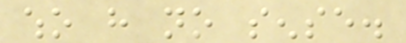who have no sense.
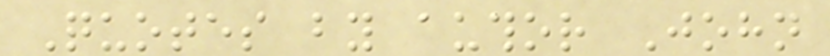Quotes by author John
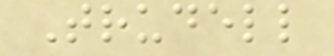Trudell
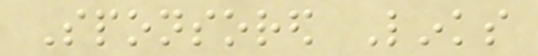Sponsored Links
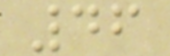46
